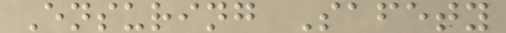Ensuring Safety
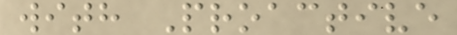with Proactive
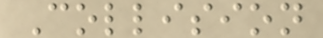Collision
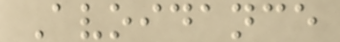Avoidance
